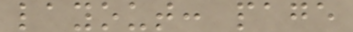layout: page
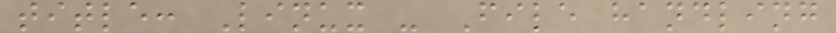title: Linux - File handling
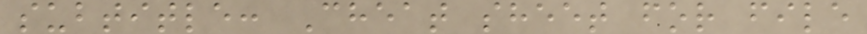subtitle: Cheat sheet for file
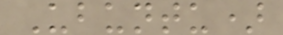Ubuntu)
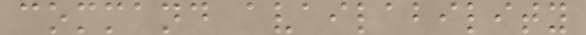command availability
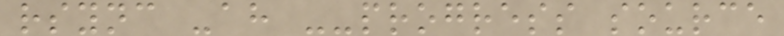rsync -ah --progress source
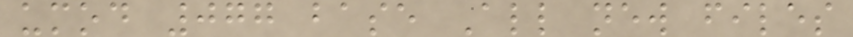umod 077 base All new files
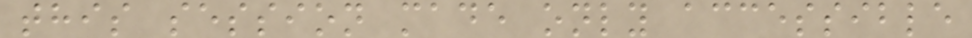this session made only accessible
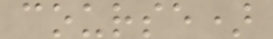course)
